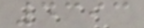4393
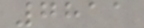7811
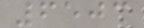6503
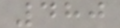480
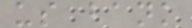us bank
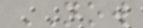NOW
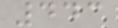443
